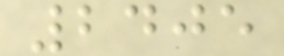2405
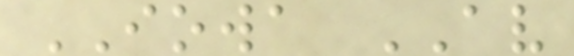IOWA AV
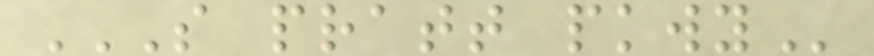S PRATT PKWY
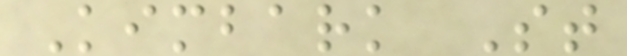Kimbark St
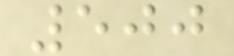500
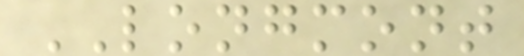LONGMONT
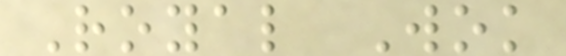Royal Wok
